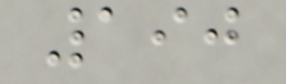190
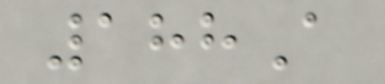188A
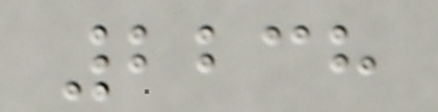2238
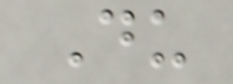Du
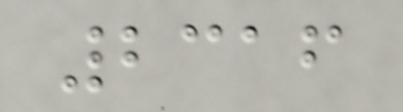2316
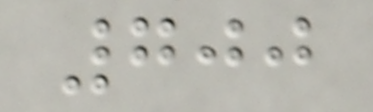700
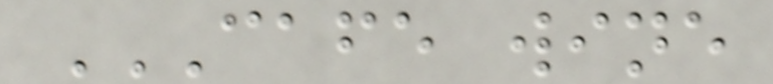CAFE WINE
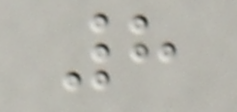8
